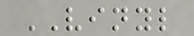VINYL
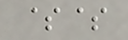$$
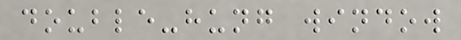double-hung window
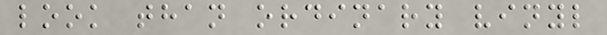look than ordinary vinyl
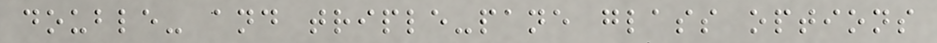double- and triple-pane glass options
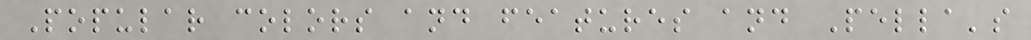Popular colors and features and Pella's
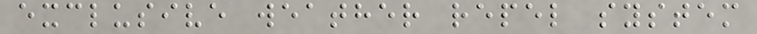exclusive weather repel system
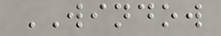WINDOW
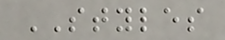STYLES
